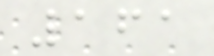161
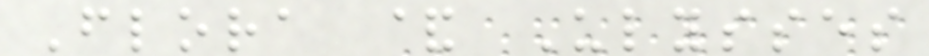Flora & Ulysses
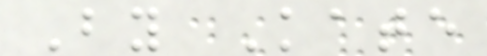By Kate
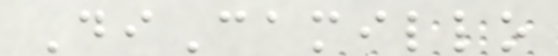DiCamillo
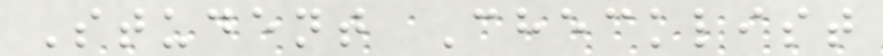Student Checklist
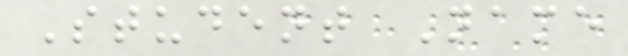Student Name
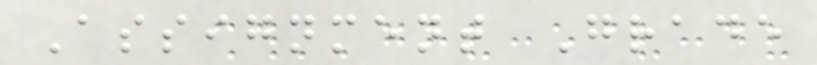Assignment Grade
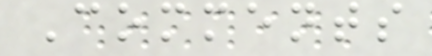Comments
